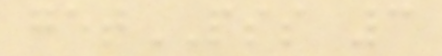getPSS 3
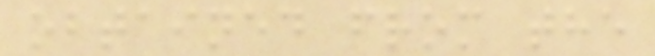obtained from the
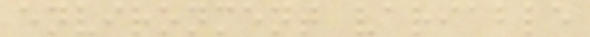environment variable
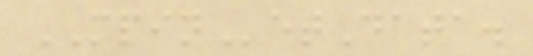MPINetData.
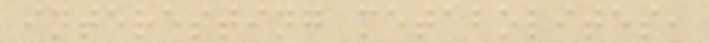interesting metabolites,
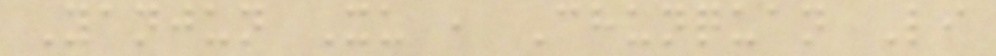Yanjun Xu , Chunquan Li
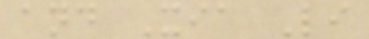and Xia Li
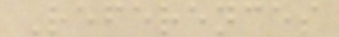References
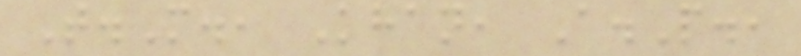T.M., Khan, A.P.,
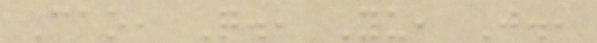Cao, Q., Yu, J.,
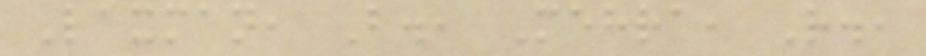Laxman, B., Mehra, R.,
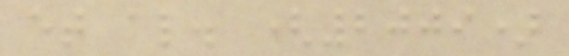et al. (2009)
